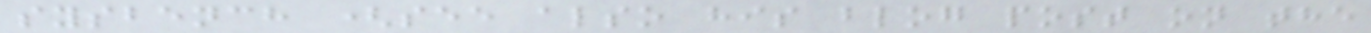sysbench (see also his blog post on the
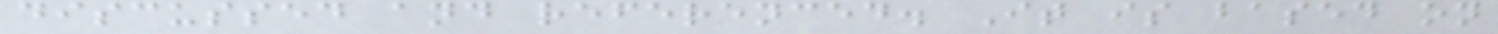discussed and referenced. It is based on
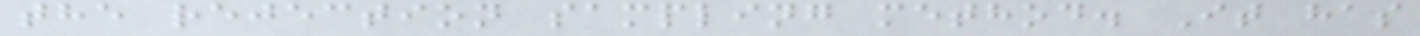the rejection sampling method. It has
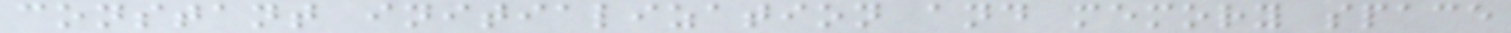constant initialization and memory space
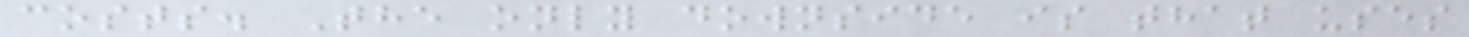costs. The only downside is that uses
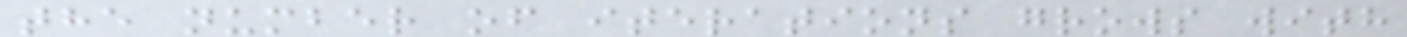the number of iterations grows with
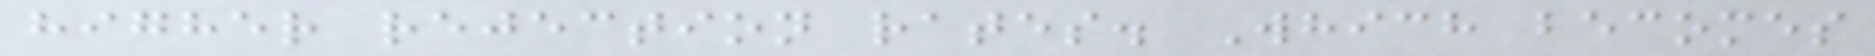higher rejection rates. Which becomes
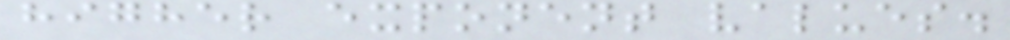higher exponent values.
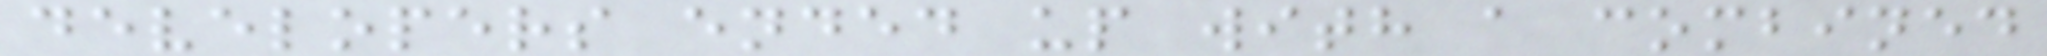developers ended up with a combined
